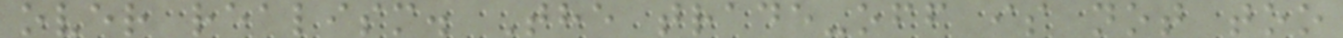over realism. The trade-off is not too
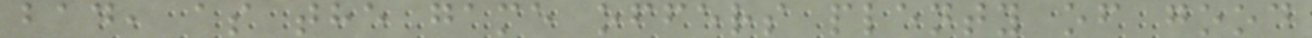bad, as the game offers plenty of good
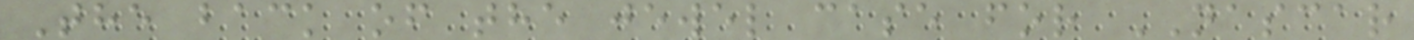The back of the jewel case for NASCAR
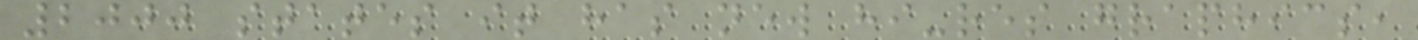2000 states it has new hi-res graphics,
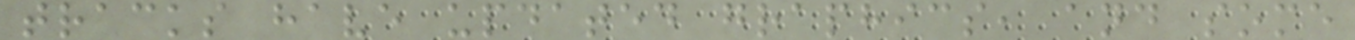tracks have updated graphics, and some
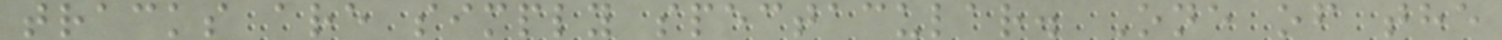tracks are simply spectacular. One of the
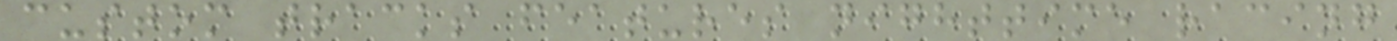custom tracks features nighttime racing
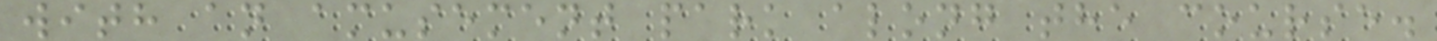with an amusement park along the course.
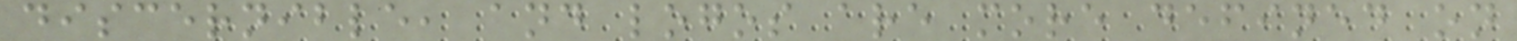discernible, and logos are more defined on
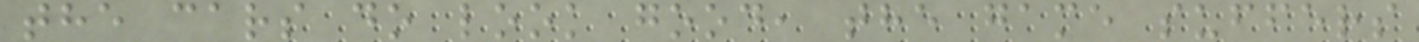the cars do look good, the game suffers
